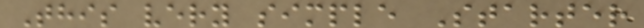This very simple Starter
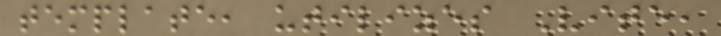template, utilizes Vite,
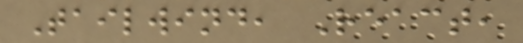Tailwind, React,
